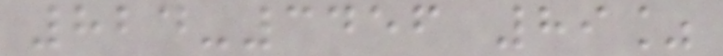824-3456 89%
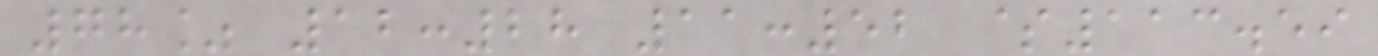78% 12:28 11:52 $113.59
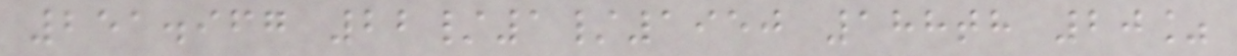251.967 22/1/1950 188th 20%
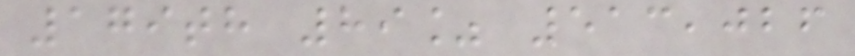179th 89% 513,026
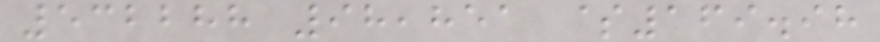532288 98,851 $169.98
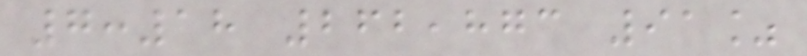7:18 262,873 91%
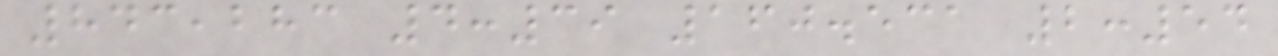843,283 4:39 160.531 2:54
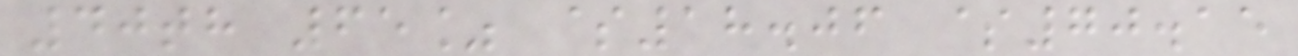40th 65% $18.06 $70.15
